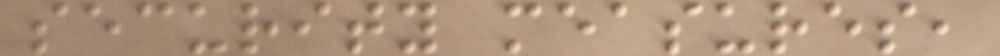security measures,
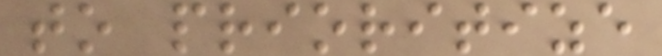to prioritize
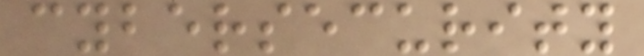cybersecurity
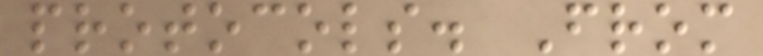protocols. From
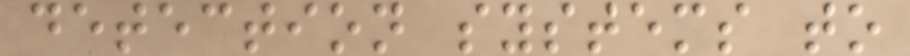detection systems to
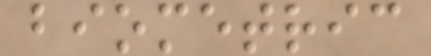biometric
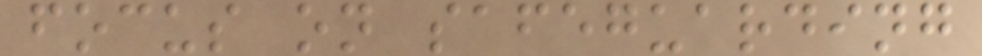focus on safeguarding
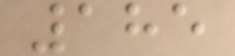185
